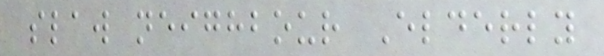slaw neighbour Elderly
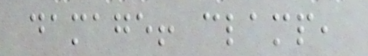damage! clamp,
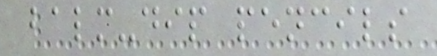balm-dip pencils
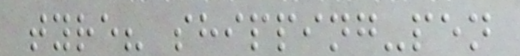tyre? shipping-pen
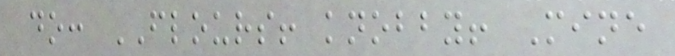do: FLOURS! knobby! Mine
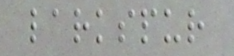larkspur
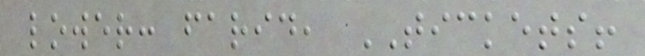lower: farid, TICKETS!
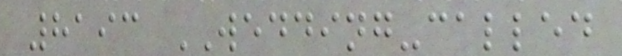8193 WEDDING-called
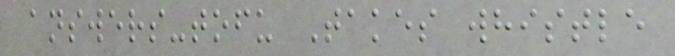answers-tofu Takes whistle
